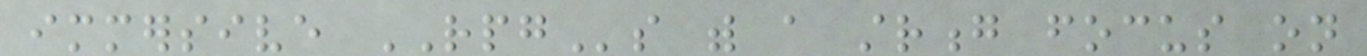immersive RPGs with a strong focus on
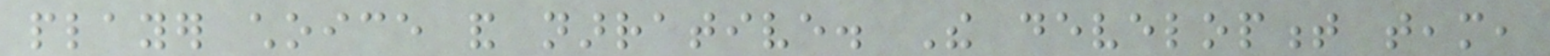player choice and narrative. The development team,
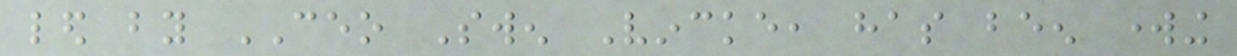led by CEO Swen Vincke, has been working
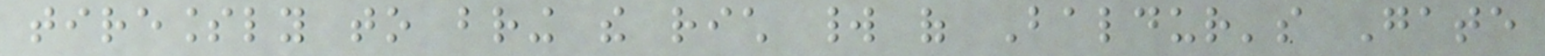tirelessly to bring the rich world of Baldur's Gate
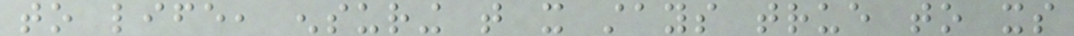to life, ensuring that it stays true to its
